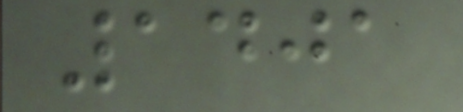1401
